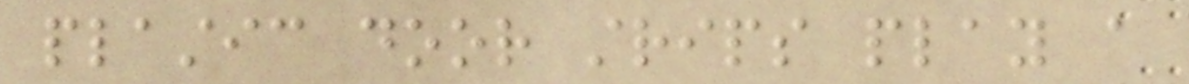plastic door strips play a
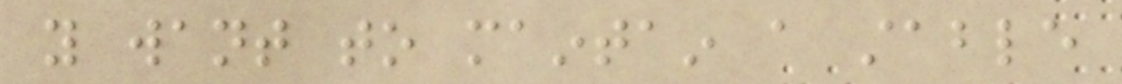you want to maintain a stable
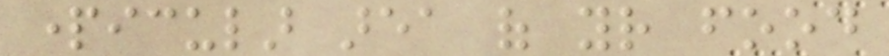particular area of your food
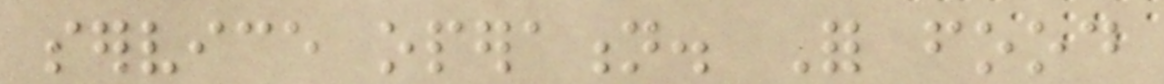service operation. For food
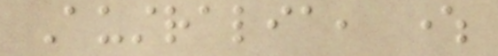Australia, where
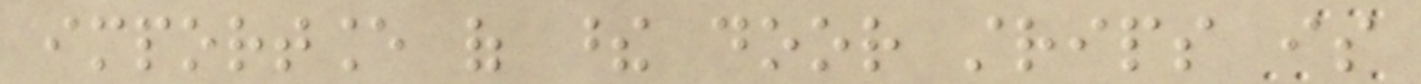importance of these door strips is
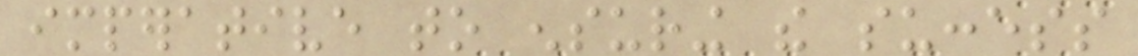imperative to ensuring the success
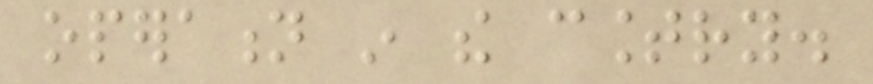operation in the country.
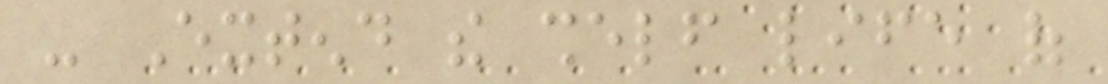- Extend the shelf life of
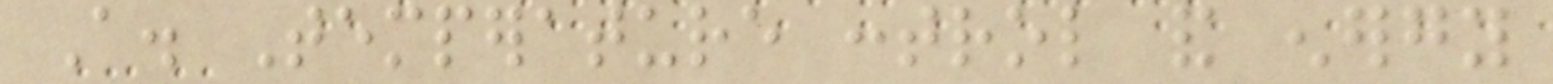A. Temperature control and energy
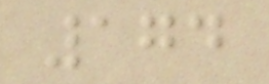174
